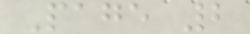Page 2
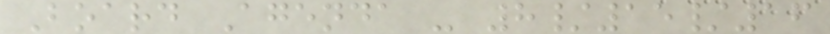Board Agenda - 8/15/16
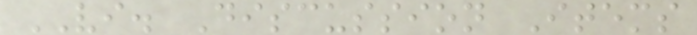VI. Discussion Items
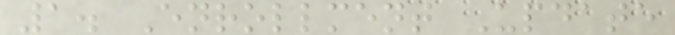1. Enrollment Update
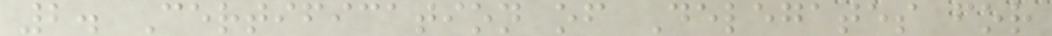2. Certification of Delegates for
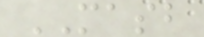MASB
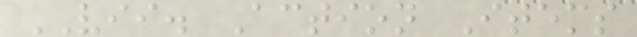VII. Action Items
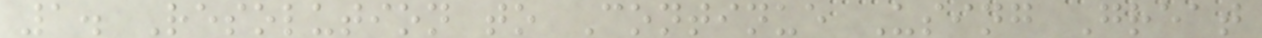1. Resolution to Continue Using Great
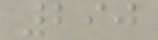290
